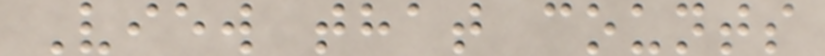View that counts
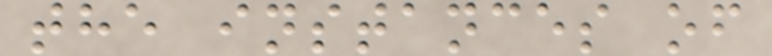the instances of
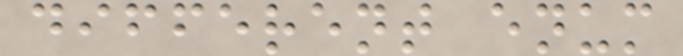different enum
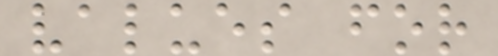values for
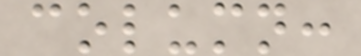column:
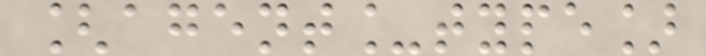[agent_type]
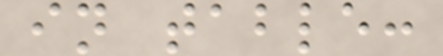in table:
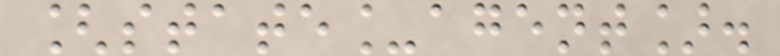[state_agent].
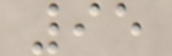95
